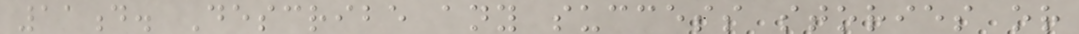11d. Describe any success stories or
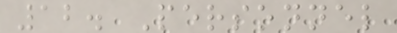12. Personnel
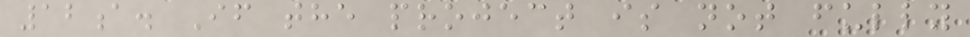12a. If the project is not fully
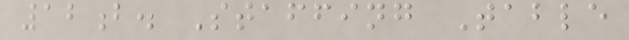12b. Staffing Table
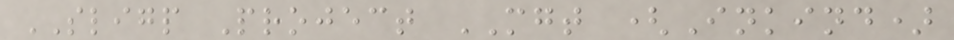SLIGP Project MGT (Inkind)
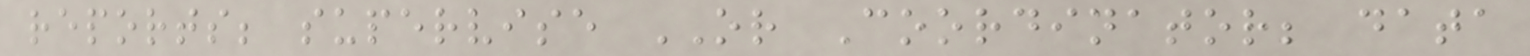reports; supervise OR Coordinator; data
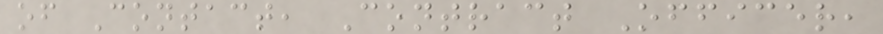of Contact, Contract Officer,
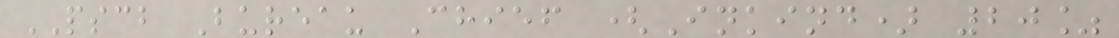PSCB Bureau Chief (Inkind) 20%
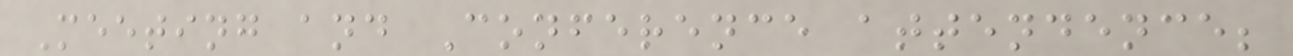Meeting and Conference attendence;
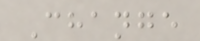Change
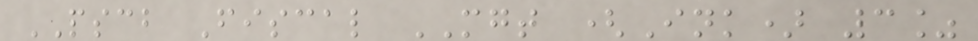PSCB Fiscal MGT (Ink) 3%
